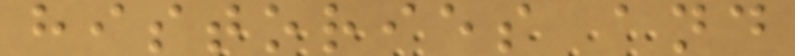histories and
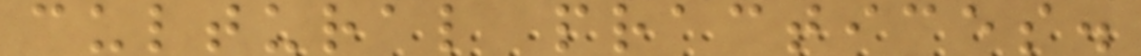cultural practices.
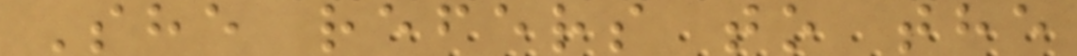She refers to the
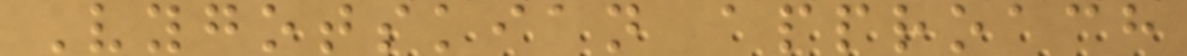Vygotskian approach
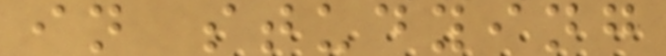in studying
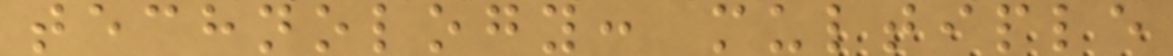technology: multiple
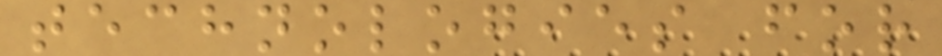technologies for
